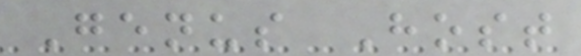Genus Host
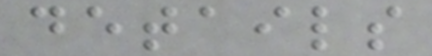details
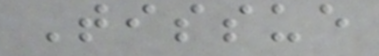Tissue
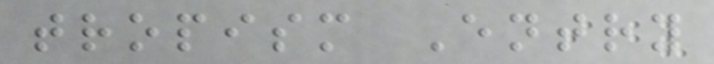tropism Entry
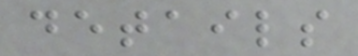details
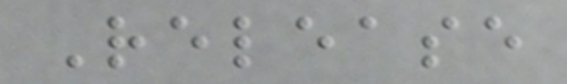Release
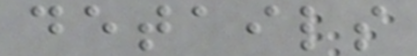details
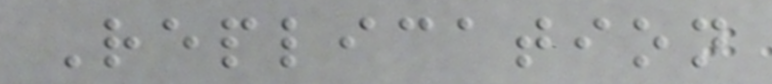Replication
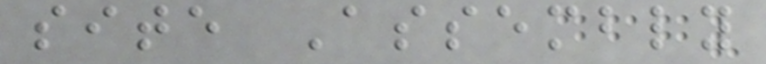site Assembly
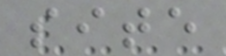site
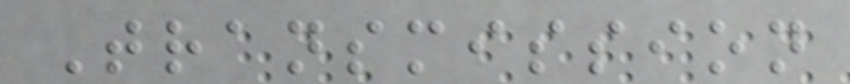Transmission
